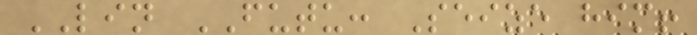LIN FUTU: Seize him!
